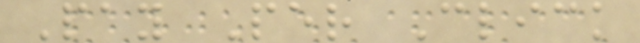Pay Per Click
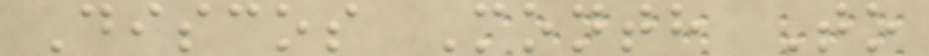Discos Month To
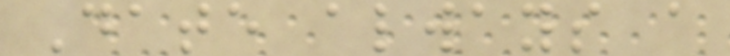Date always a
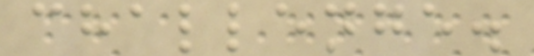challenge.
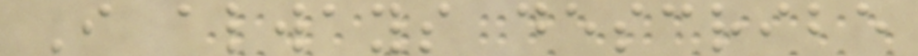I always describe
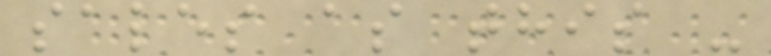sales as this -
